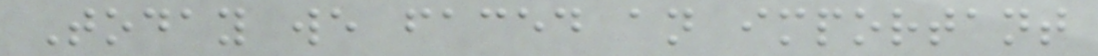Today we faced an important
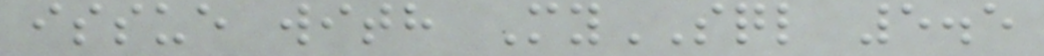issue with MySQL 5.5
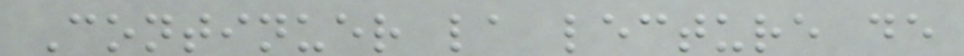Continuer la lecture de
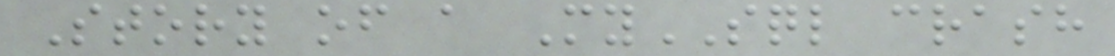Story of a MySQL crash
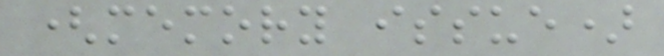(memory issue)
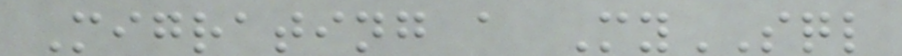Migrating a MySQL
